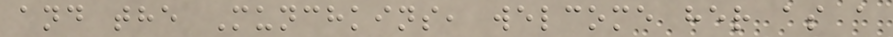and the Munchkins, welcome her as a
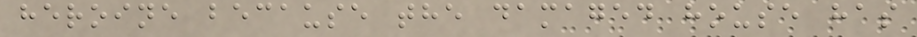heroine because the damaged house has
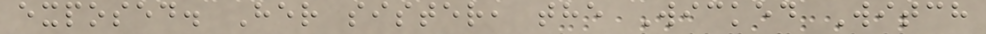exposed. Her sister, the Wicked Witch
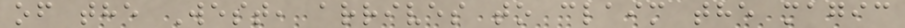of the West, arrives to claim the magic
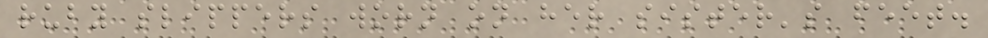ruby slippers worn on her sister's feet.
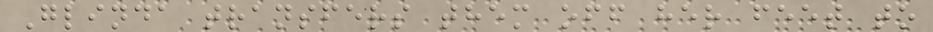Glinda transfers them off her feet to
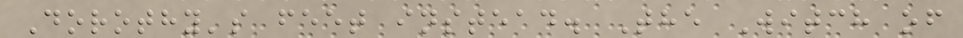Dorothy's feet instead. The Witch of
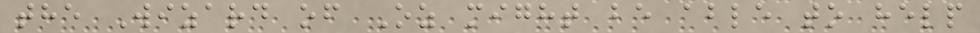the Wizard of Oz might be able to help
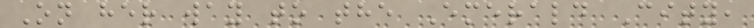On her way to the Emerald City,
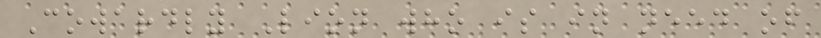Cowardly Lion who is in need of
